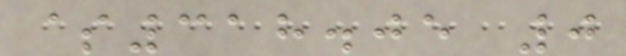$318.05 0
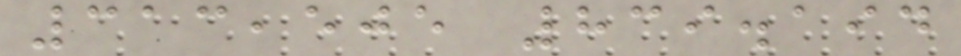313,505 839.194
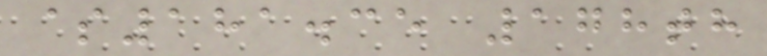$181.35 178th
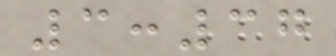3:37
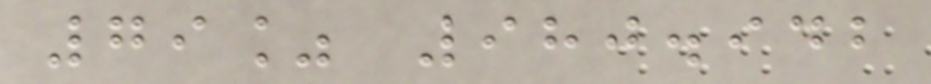79% 980.942
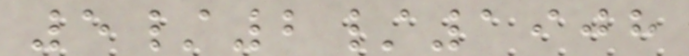5/2/1908
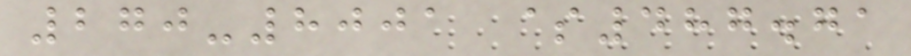270-8001 $487.71
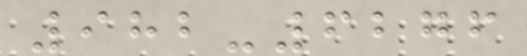982-6276
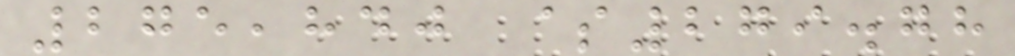275,840 $279.78
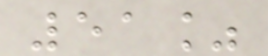51%
